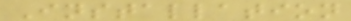Installation
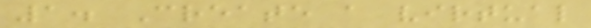1. Create a virtual
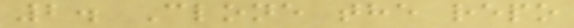2. Clone the repo
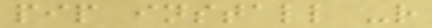pip install -r
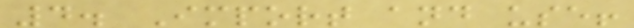4. Import and use!
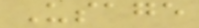Usage
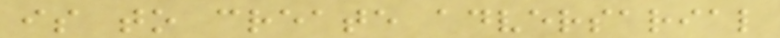is to create adversarial
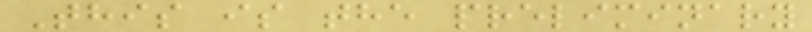This is the preliminary
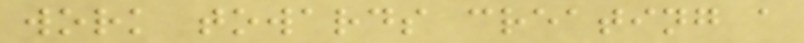work towards creating a
